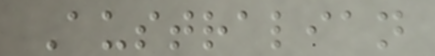Australian
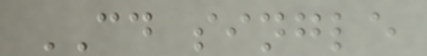CD single
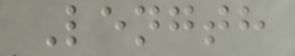Length
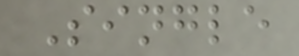Single
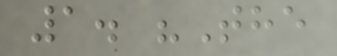1. "The
